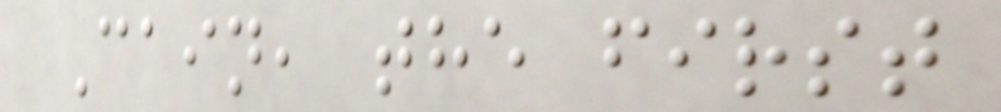Cain, the first
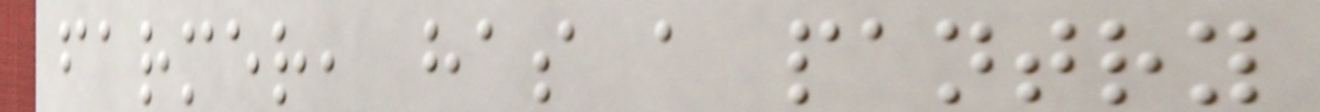farmer, has a pantry
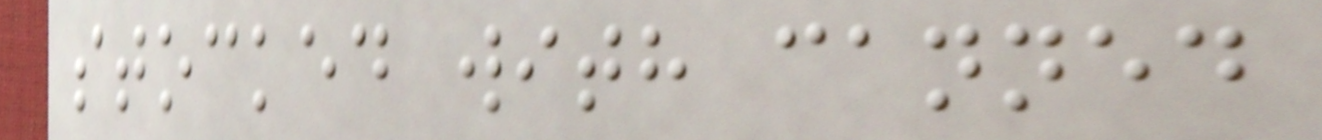stocked with canned
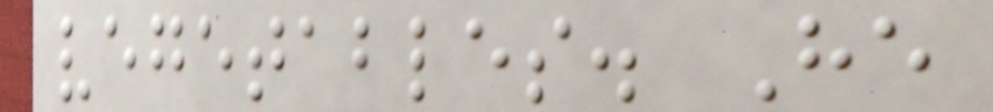vegetables. He
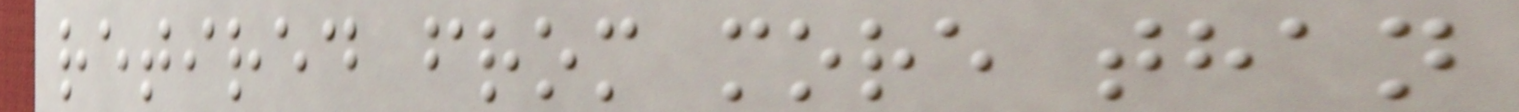retired from more than
